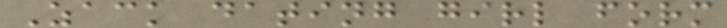Zack dating girl form
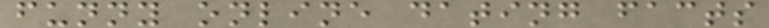funny online dating facts
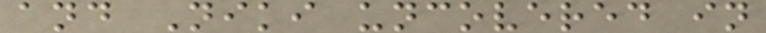and Niki uncovered in
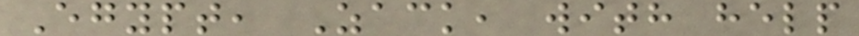Egypt, Zack, with help
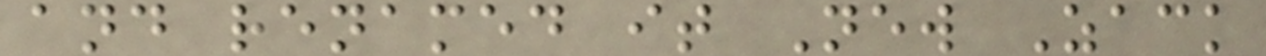and renamed it New Zack
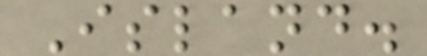Island.
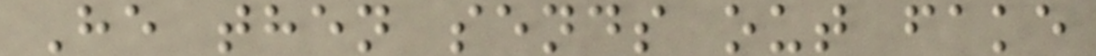He then sends out fake
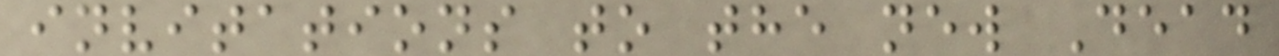invitations to the new Dead
